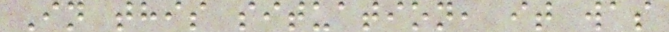In this situation, it was
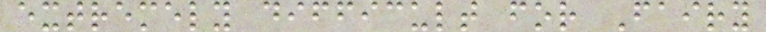extremely difficult for Fairy
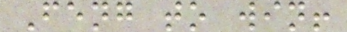Feng to win!
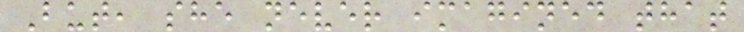But, she never imagined that
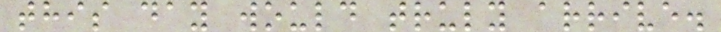this day would truly arrive.
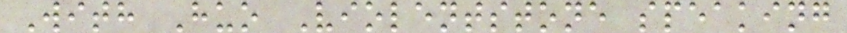With Huo Violentstone speaking
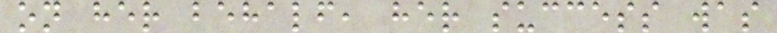on her behalf, her success was
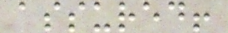assured!
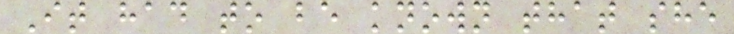It had to be known that she
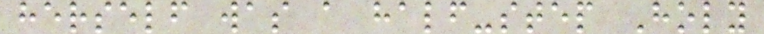herself was a half-step Holy
